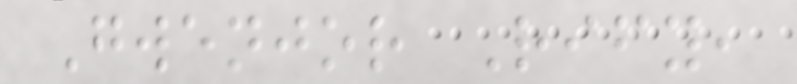Gwenjor Rify,
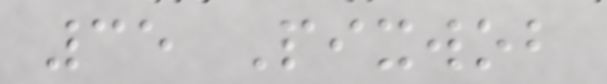35 Pixwob
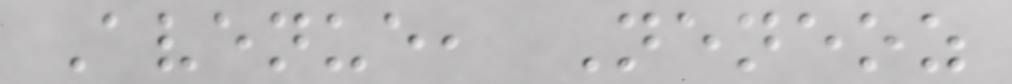Avenue, Neneoz
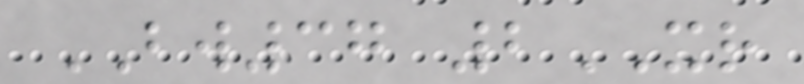BW37 2XR
